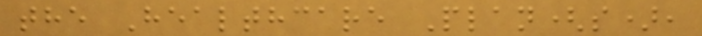the Healthcare Plan(s),
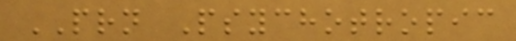PRN Psychotropic
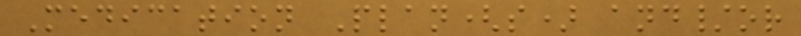Medication Plan(s) and/or
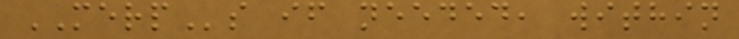MERPs if needed, within
